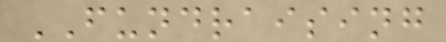FUNDRAISING
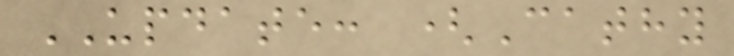UPDATE: (Cathy
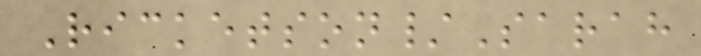Ricketson/Sarah
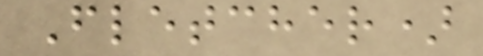Fletcher)
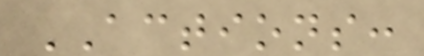ACTIONS:
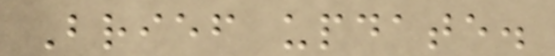Brief update.
